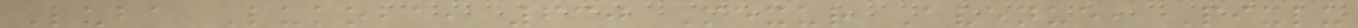Luba Lukoba, 630 Mexur Avenue, Pixlu
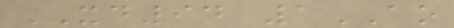XD94 1AO
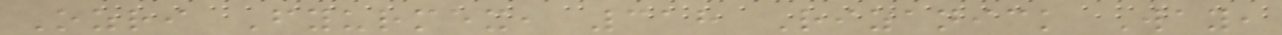Ozri Fyurmex, 318 Rizanick Way,
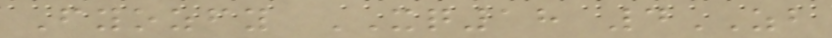Fyozfy XQ18 4ZB
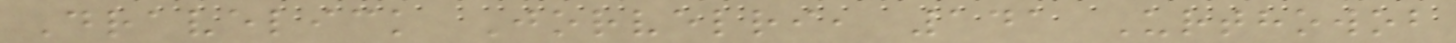Dravelick Jorvelri, 141 Urthowob
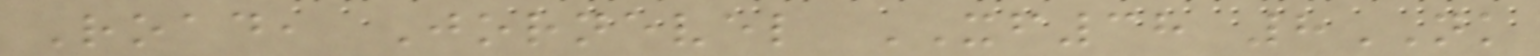Road, Jornevel XF38 8NK
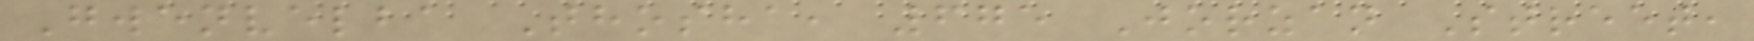Gwenvelba Thosha, 675 Jorzan Street,
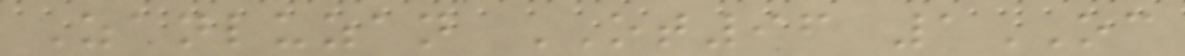Zanluzan OT96 1OC
